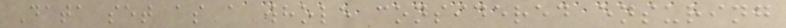Data set as a whole considered ensuring
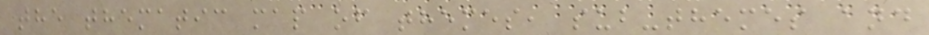the thematic map of themes, sub-themes and
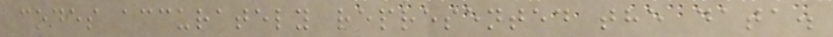codes accurately represented the data.
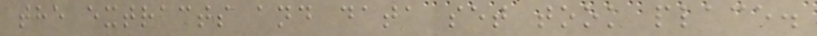the extracts and data set took place.
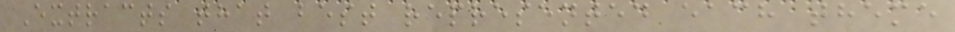Extracts that best represented each theme
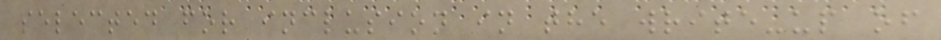selected for inclusion in the write-up of
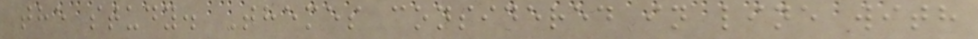the study. Themes considered in line with
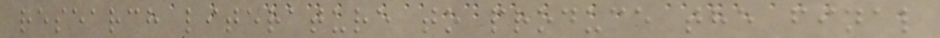research literature to produce the final
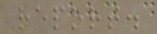report.
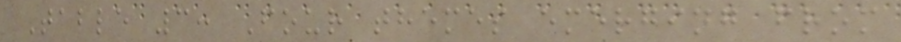Table 3: Four themes emerging from
